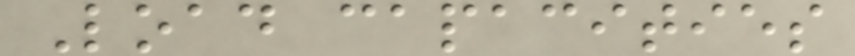Load capacities
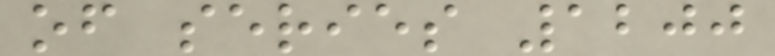of series 1200
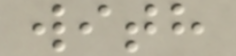with
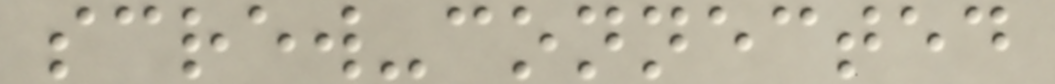screw-connected
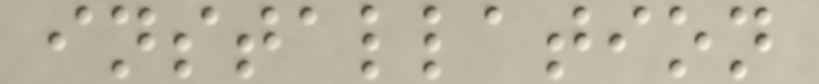installation
